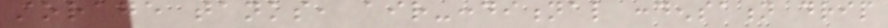storage tanks, air-conditional condensation drip
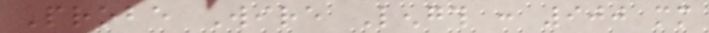Probe Wire Length : 900 mm
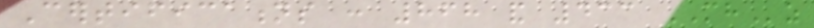Certifications : 868 and 433 MHz
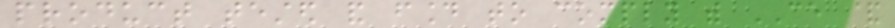product tested and found to comply with CE &
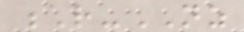R-NZ
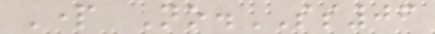Part No.SS06
